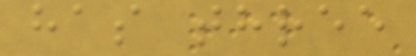has three
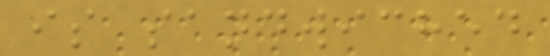is sandwiched
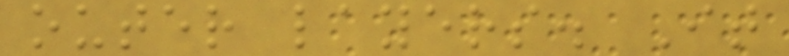outer layers. It
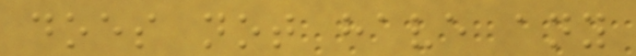does not have any
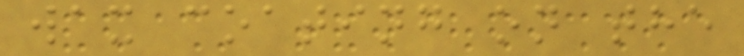wax coating on the
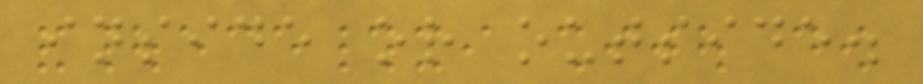inside or outside.
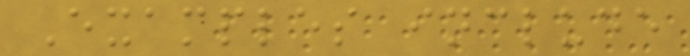Examples include
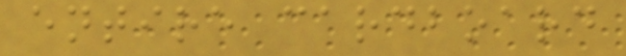entire cardboard
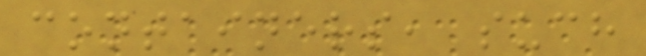containers, such
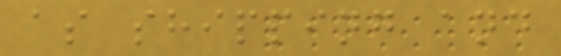as shipping and
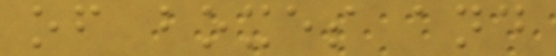of boxes and
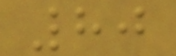80
